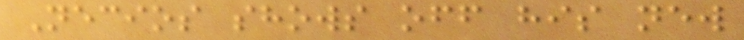Necios shows off his new
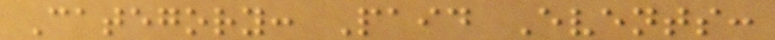Category: Paid Events:
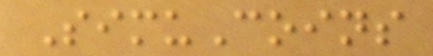SimuCoins
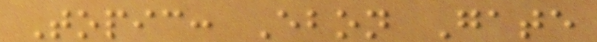Topic: Ebon Gate
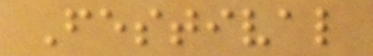Festival
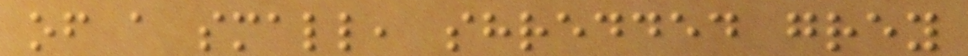of a small, shredded grey
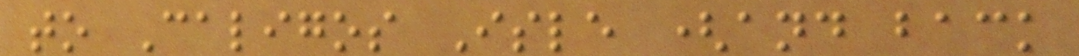to Caligos Isle (and back
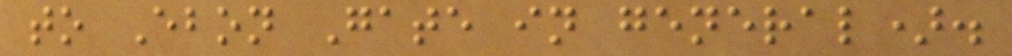to Ebon Gate in general).
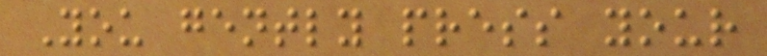You gently press your
